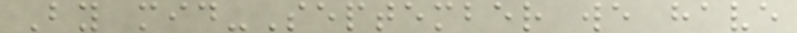By mid-September we have
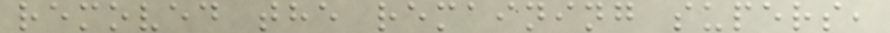removed the remaining supers,
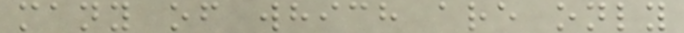many of which are only
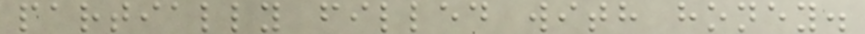partially filled with honey.
